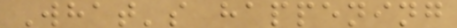What's happening
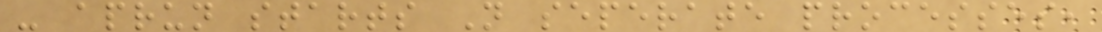- aprun starts N seperate processes,
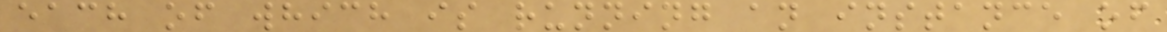each of which is running an instance of
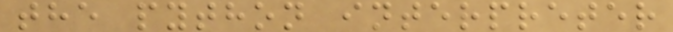the python interpreter
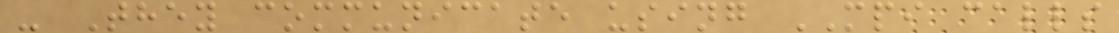- They communicate using MPI calls
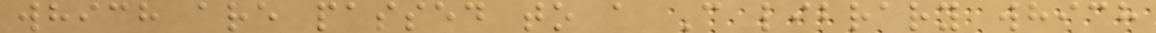which are passed to a C library which
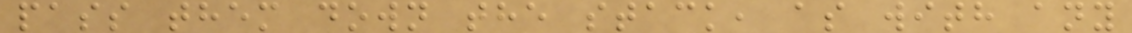pass them down the stack, as with any
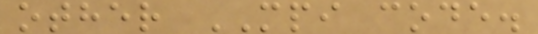other MPI code.
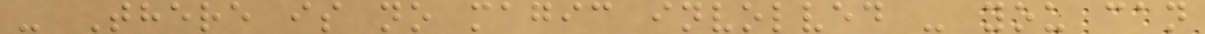- There is no magic involved - you can
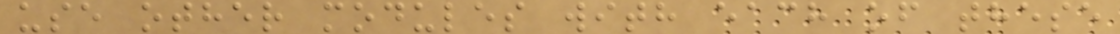use other modules with each of these
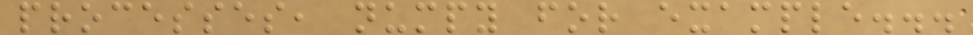processes, numpy for example...
